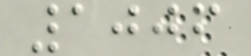1006
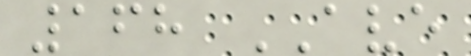168 AVE
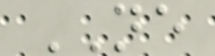NE
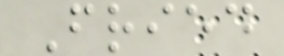Fried
